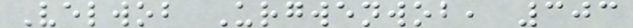Velwob Urgwenwob, 303
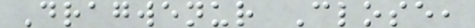Dragwenur Close,
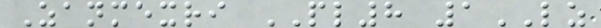Zanmexri PL8 1LZ
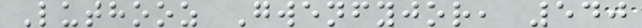Luthooz Gwenfyjor, 540
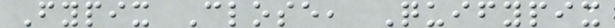Fypix Close, Quifypix
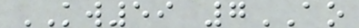KW59 7AO
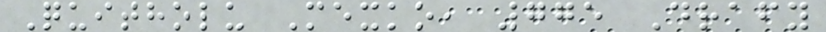Quitholu Mexko, 775 Drafy
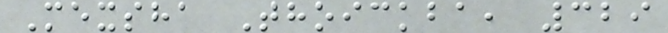Mexsha Thoickba, 329
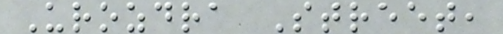Urozdra Street,
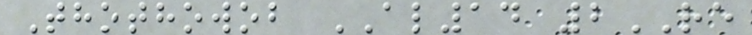Thothowob AL14 2RE
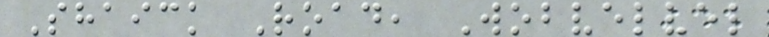Shaick Road, Wobvelvel
